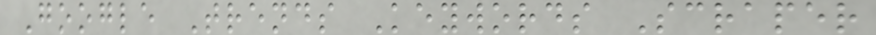Google Trends Keywords Scraper
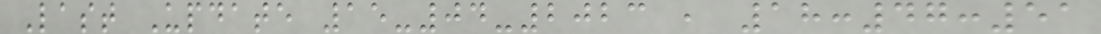Last Update 15-04-2023 , 18:47:51
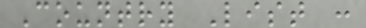Country List :
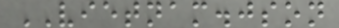VIETNAM.json
